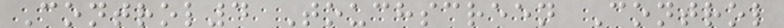Control4 Touchscreen Control
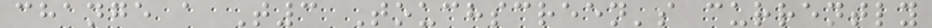change a T3 Touchscreen's currently
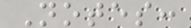Notes:
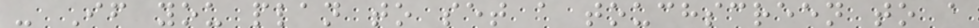- If you plan to set a touchscreen to a
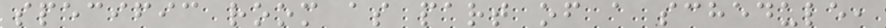specific room as part of a schedule,
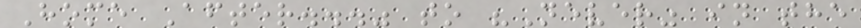Home After..." to "Never" in the
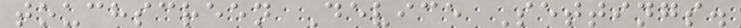touchscreen Device Settings.
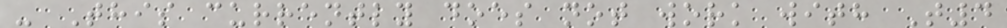- This currently does not work with T4
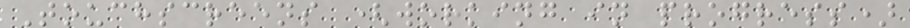Touchscreens (working in progress)
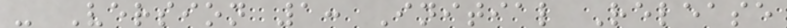- Version 1: Initial Release
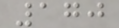170
